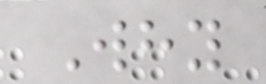Why
